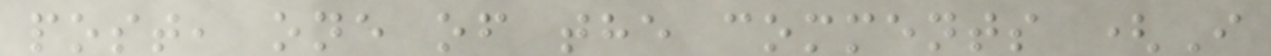post, one of the comments (I
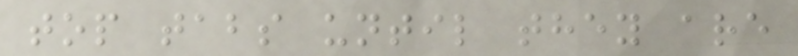top tabs until they are
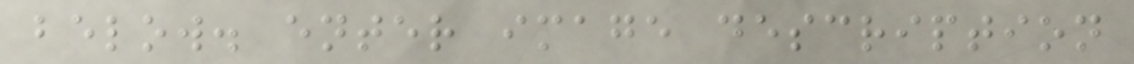below. enter image description
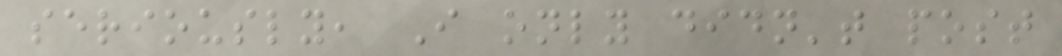seriously, I only didn't post
